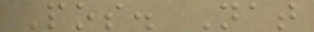Pos. Nat
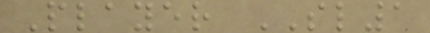Player SL1
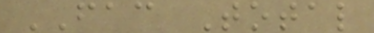FAC Total
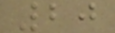20
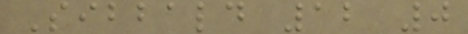Sibbald 12 0
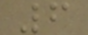6
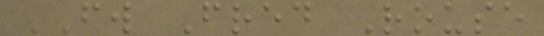FW Fred Rouse
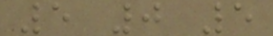5 0 5
